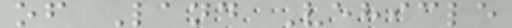of Land Vehicle
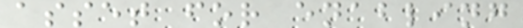asset for enabling
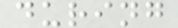during
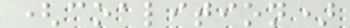(coalition)
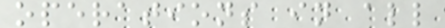operations in all
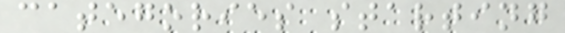categories starting
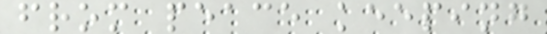from peace keeping
